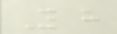You have
